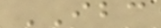IBC
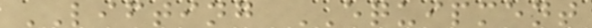LIFTING EQUIPMENT
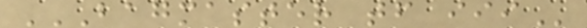BAGMASTER TF III
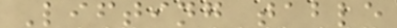Lifting table
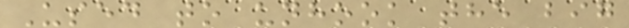Used to unhook the big
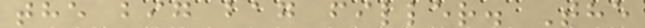the big bag filler. The
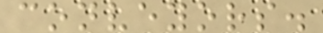conveyors.
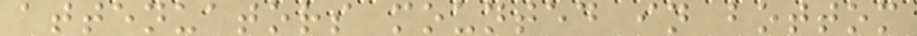attenuators mounted in bottom
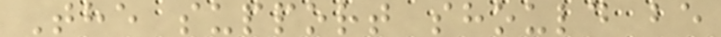The support should be
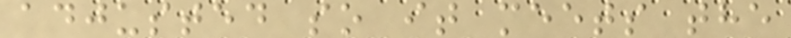adjusted so it meets the
